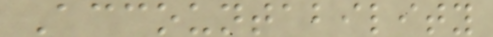Accountability
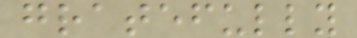gratefully
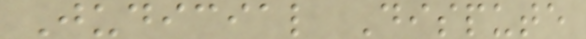Judicial Dispute
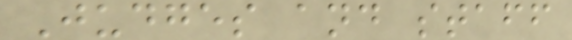Judges and staff
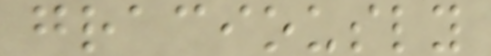graciously
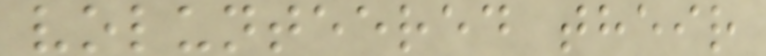volunteered their
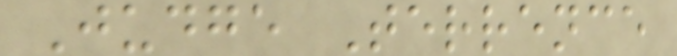Judge Terrence
